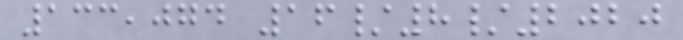133,074 16/8/2020
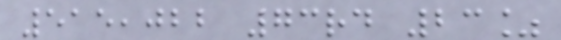515,022 73rd 23%
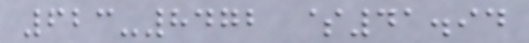623-8472 $41.94
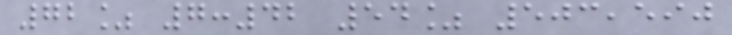72% 7:42 54% 503,590
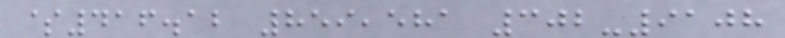$416.12 859,581 302-9108
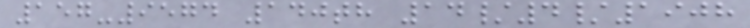157-9574 140th 14/4/1908
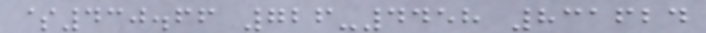$430.66 726-4458 831624
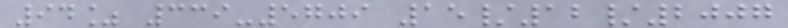94% 339-5709 15/12/2007
